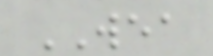WEA
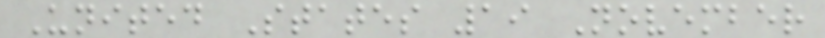United States 19 November
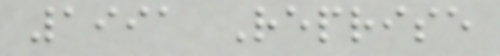1991 Reprise
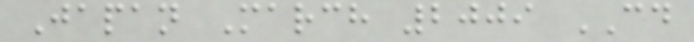Japan March 2009 CD
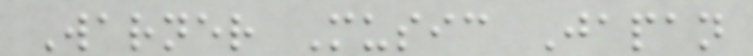Warner Music Japan
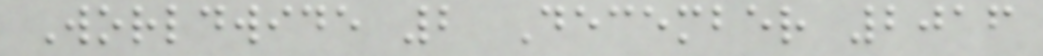Worldwide 2 December 2016
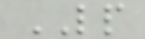LP
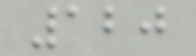120
